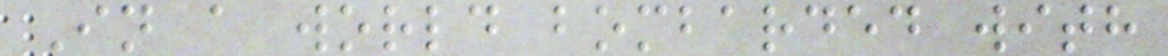In a world bombarded with
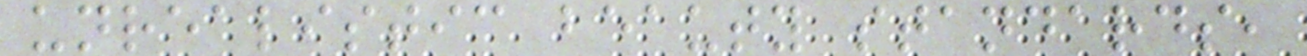unrealistic beauty standards,
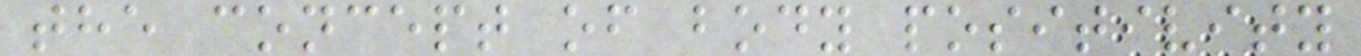the concept of body positivity
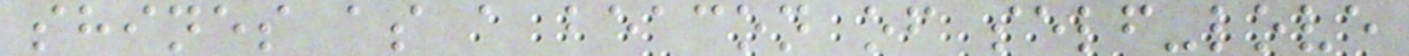shines as a beacon of self-love
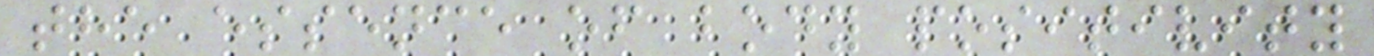the essence of body positivity
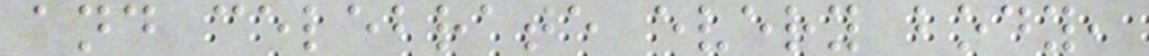and celebrate every body,
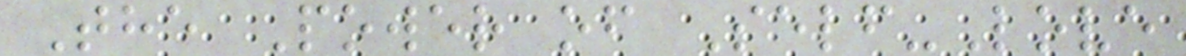The Power of Self-Love
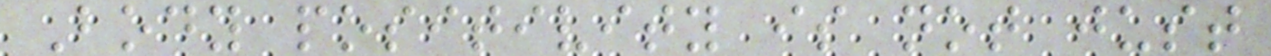Body positivity is not just
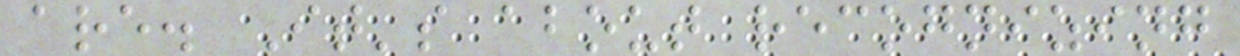are. It's about recognizing
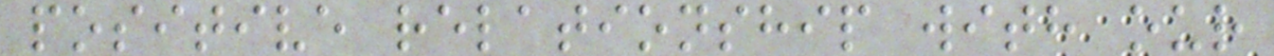positive relationship with our
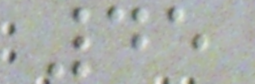45
